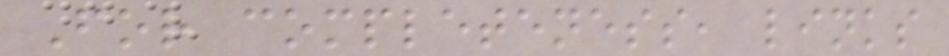For completeness, links
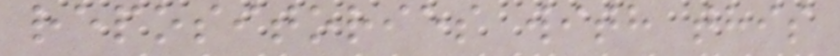repositories with this
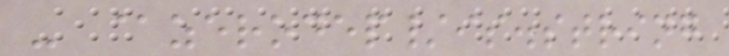- @zerodep/is.string
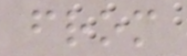from
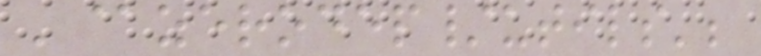'@zerodep/utils';
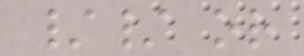// or
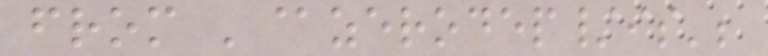from '@zerodep/is';
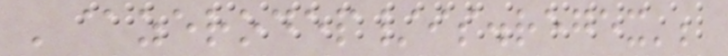'@zerodep/is.regex';
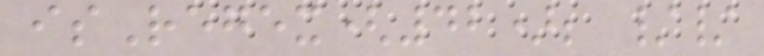isRegex(42); //
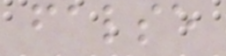false
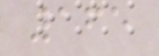165
